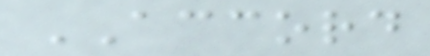ACCORD
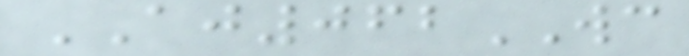AJ062WC
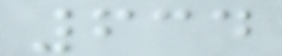634
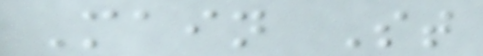Main St
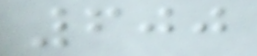600
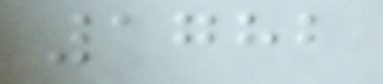1782
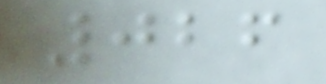026
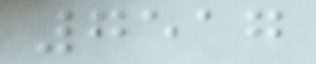7517
